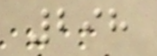298
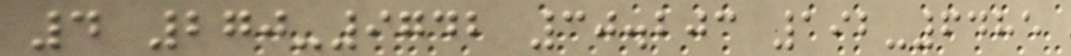4 270-9742 30.203 192-6485
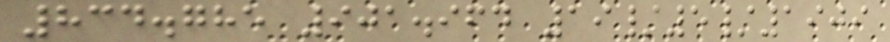834.785 901.964 19/5/1909
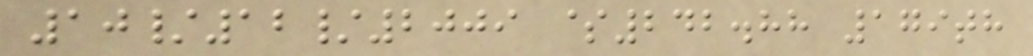10/12/2009 $242.88 179th
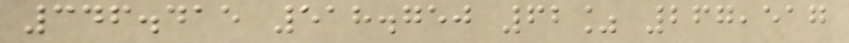346.415 518.750 62% 267,517
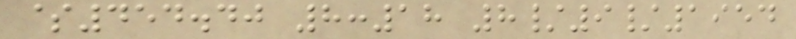$454.40 8:18 8/9/1954
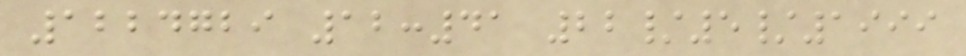1224729 12:41 22/5/1999
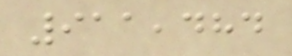911,484
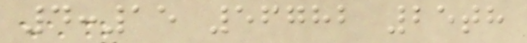4:15 56782 25th
